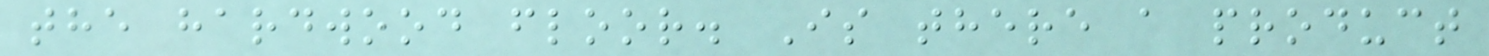the hardwood floor. Is there a product
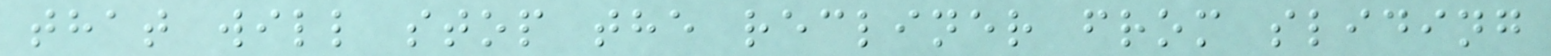that will stop the recliner from sliding
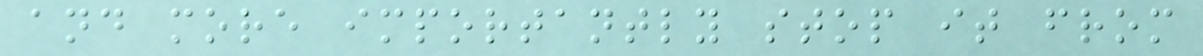and more importantly stop it from
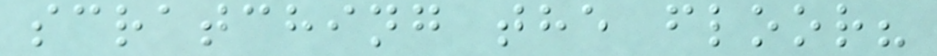scratching the floor?
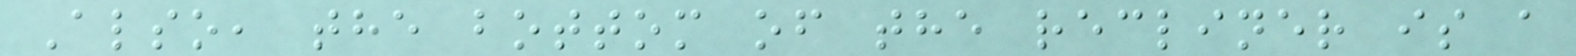Also, the bottom of the recliner is a
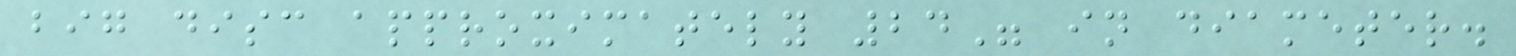big disc approximately 24" in diameter.
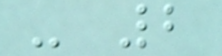- 2
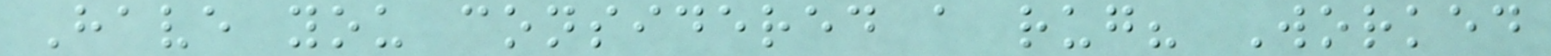Have you considered a rug? Worked
